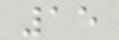15
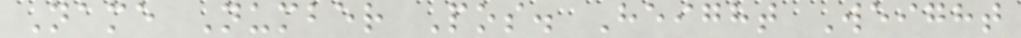Name Number Pos. Height Weight
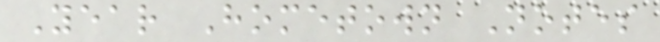Year Hometown Notes
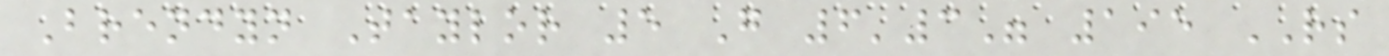Brendyn Taylor 5 G 6'3" 195 RS
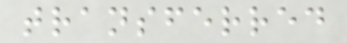transferred
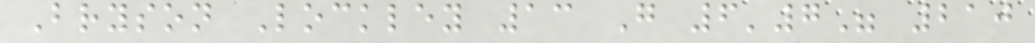Bryson Lockley 13 G 6'7" 210
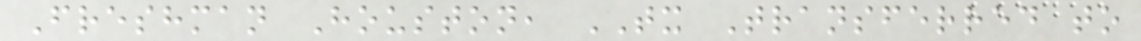Freshman Houston, TX Transferred to
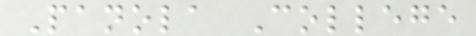Panola College
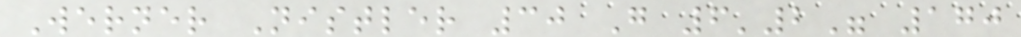Werner Nistler 30 G 6'2" 170
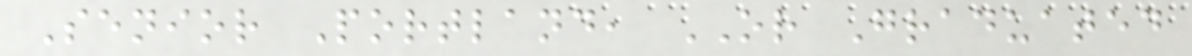Senior Portland, OR Graduated
